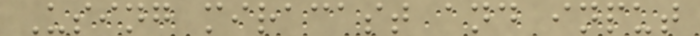Using miracast and input
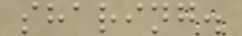sharing.
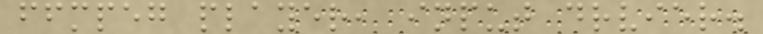ffmpeg player, input drvier.
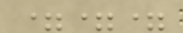===
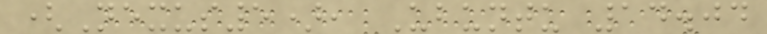(Nexus5), Ubuntu 14.04
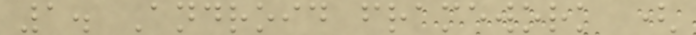1. Android framework (
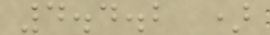4.4.2 )
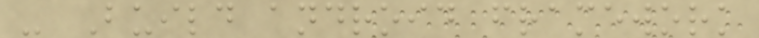- Build android framework
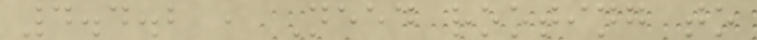4.4.2 , Need rooting to
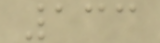133
